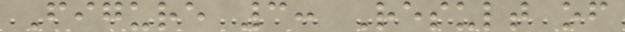Figure 3: Result of
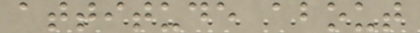attitude about
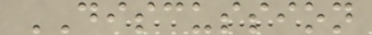DISCUSSION
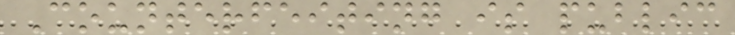Counterfeiting is public
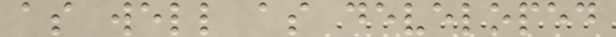as well as developed
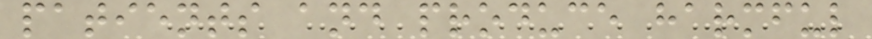patients and produce harmful
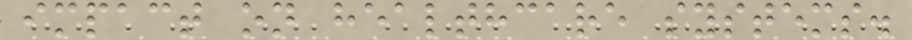impact on healthcare systems.
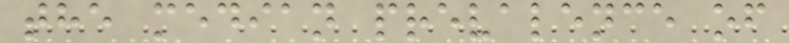the median prevalence of
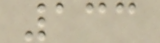133
